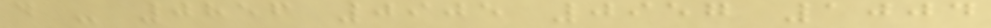d - 0856 0905 0957 1004
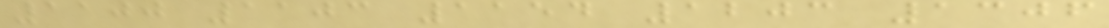1100 1103 1154 1203 1306
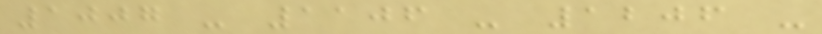1007 - 1106 - 1206 -
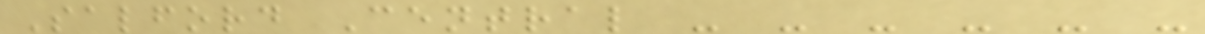Salford Central - - - - - -
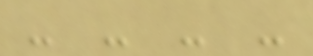- - - -
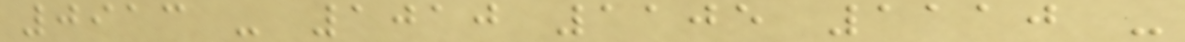0913 - 1010 1105 1110 -
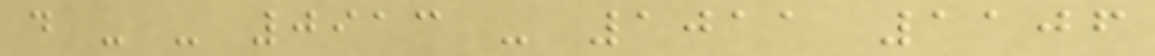d - - 0913 - 1011 1106
